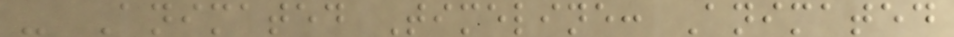- Animated Timeline: Animated
